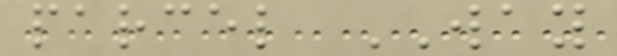parcel WAY
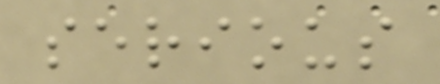serious
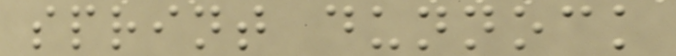sprint dunnock
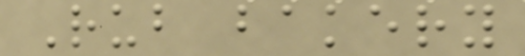Rub bakery
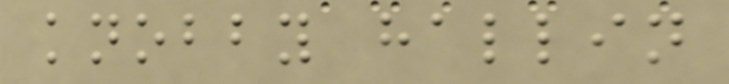knobby hallin
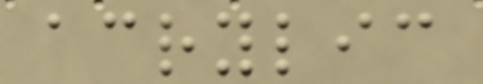acrylic
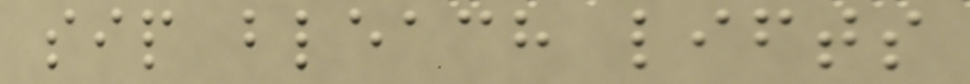sip bleach lifts
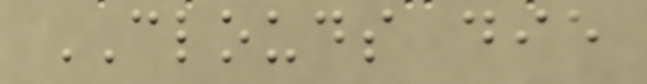CLOUDS die
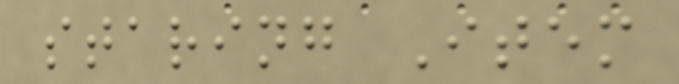staring Item
